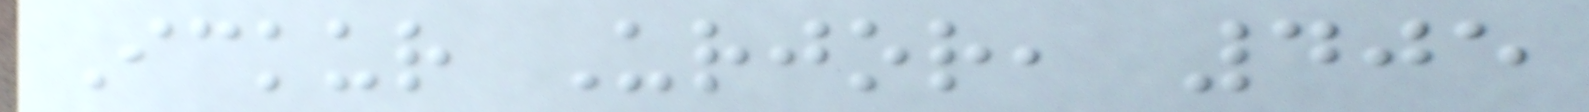Ickur Urjor, 405
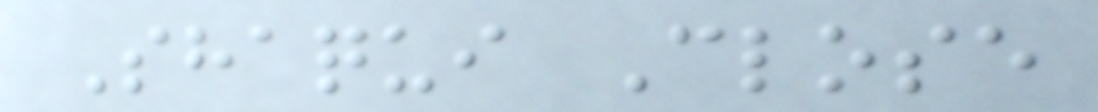Shaqui Close
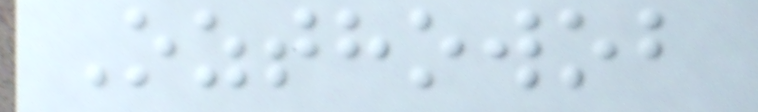Ozthowob
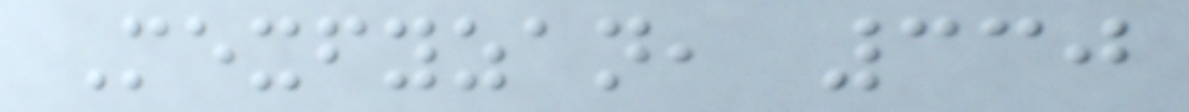Mexfyzan, 330
